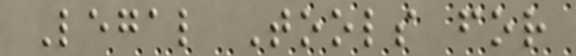Legal Tools for
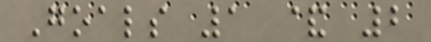Goals 1 & 2
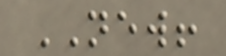NEW!
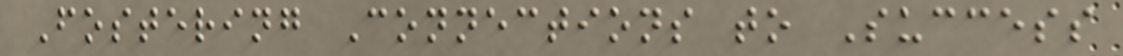Fostering Connections to Success
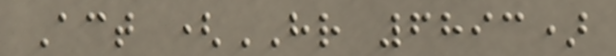Act (HR 6893)
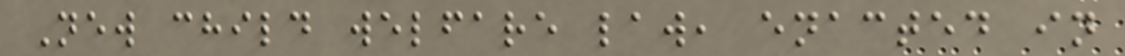New child welfare law, enacted in
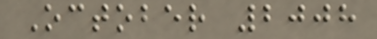October 2008
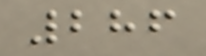286
